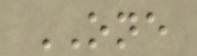ONE
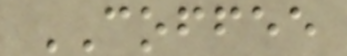COFFEE
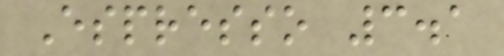Espresso 3.1
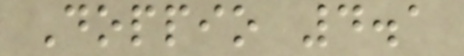Doppio 4.1
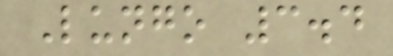Lungo 3.4
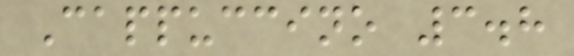Cappuccino 3.8
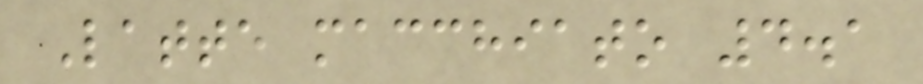Latte macchiato 4.1
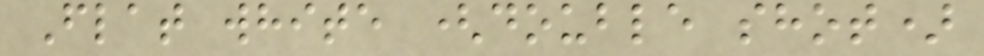Flat white (double shot)
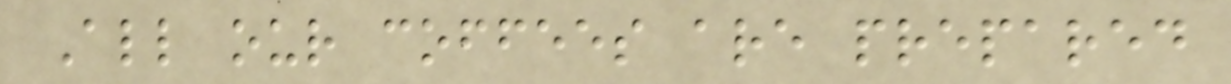All our coffees are prepared
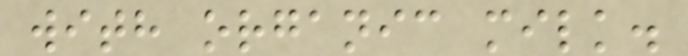with organic milk.
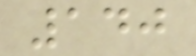140
